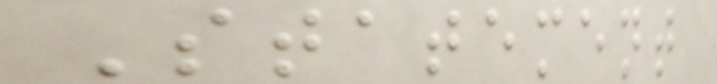Statement
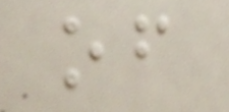of
